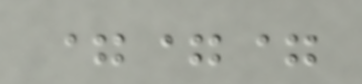===
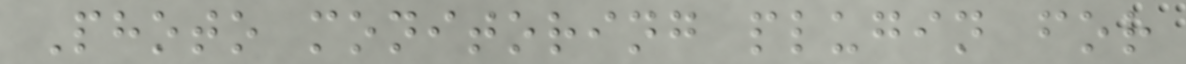Photo monitoring plugin for
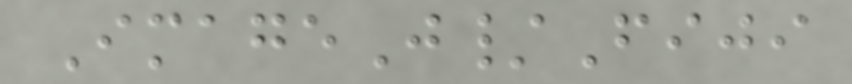ImageJ/Fiji
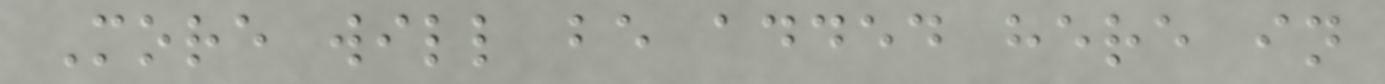More will be added here in
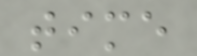time
